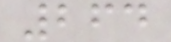264
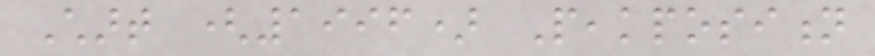Chart (1996) Peakposition
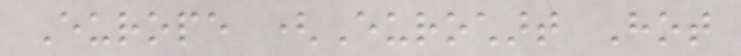Europe (Eurochart Hot
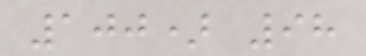100) 98
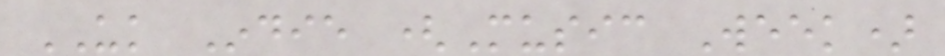UK Indie (Music Week)
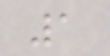1
